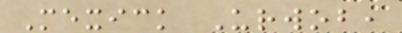Mexick Urwob,
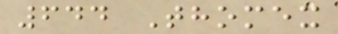644 Thomex
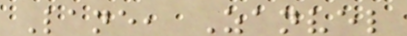Lane, Zanvel
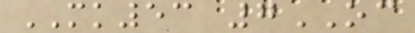MK53 7OC
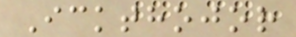Ickthojor
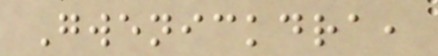Gwenickdra,
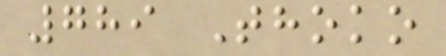789 Thoko
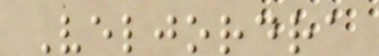Veljordra
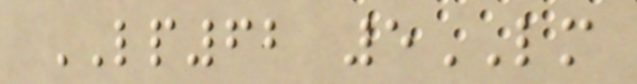LP62 5LM
